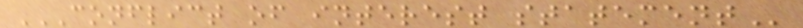CONFLICT OF INTEREST STATEMENT
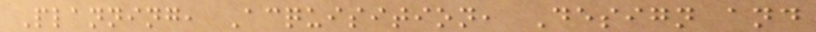Planning, Acquisition, Design and
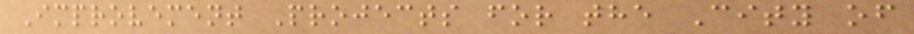Improvement Projects for the City of
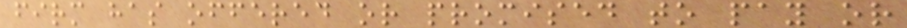firm has offered or promised to pay or
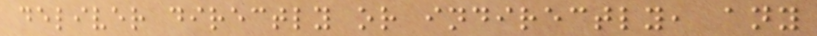deliver directly or indirectly, any
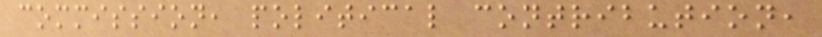commission, political contribution,
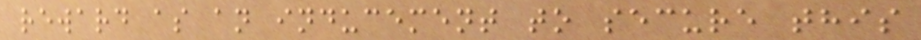reward as an inducement to secure this
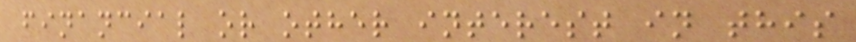financial or other interest in this
